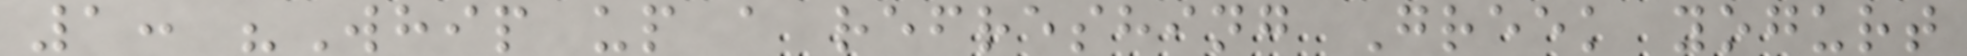1: "Whip up a refreshing Greek yogurt
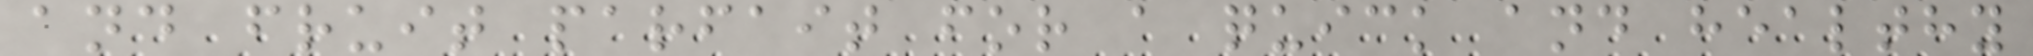and fruit parfait for a quick and healthy
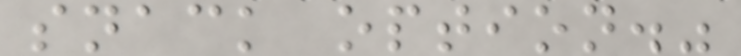snack option."
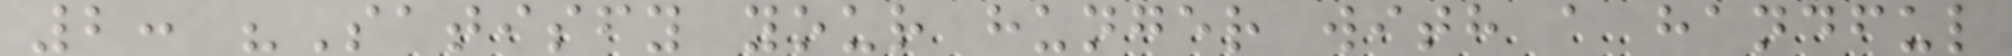2: "Satisfy your hunger with a handful
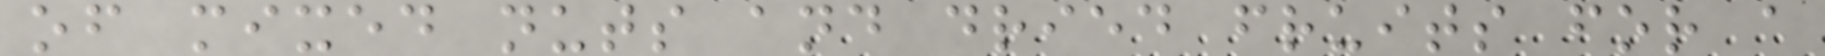of mixed nuts and dried fruits for a
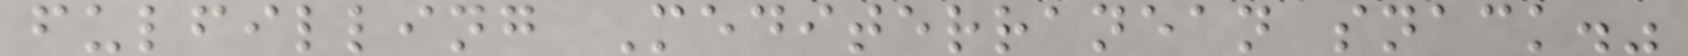fulfilling Mediterranean snack."
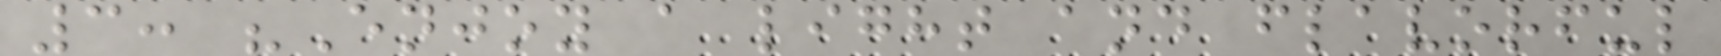3: "Enjoy a light and flavorful
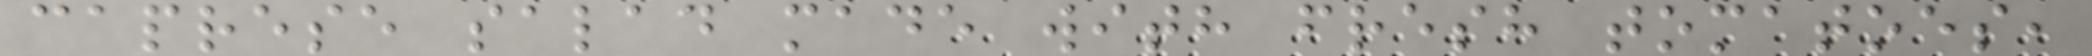caprese salad made with fresh tomatoes,
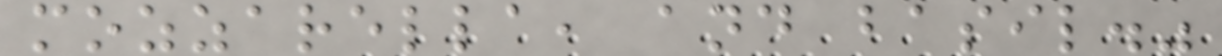mozzarella, and basil."
